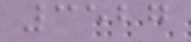3527
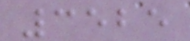3525
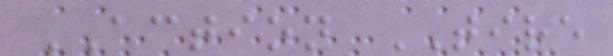ACTION TIRE
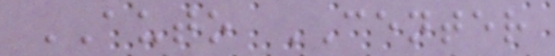AUTO CENTER
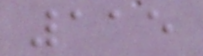115
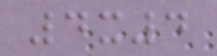4x4
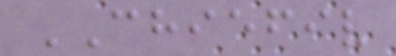CHIEFIV
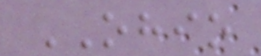OHIO
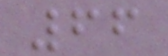66
